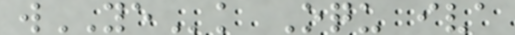wYEk Oqu iva
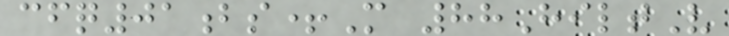cfq01bs+M 88HiltV
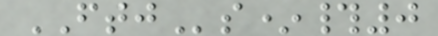FTJs*#0
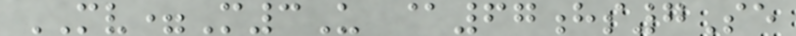MV=M3U @67hs7Se
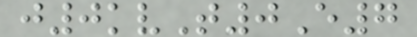j0kvT0E7
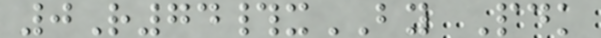0R74#xBY Pdk
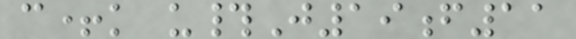c+k u#J19f11
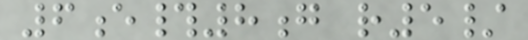6e#8g r5/
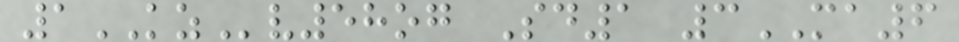1KZv58og Sd1 3MA6
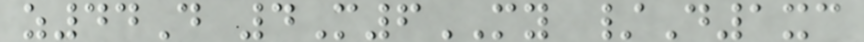z44D 4M6MY /D1xc
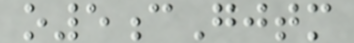o5cGjtm
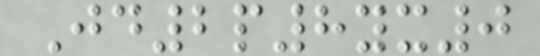Jd2p8yx0
